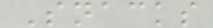Snacks
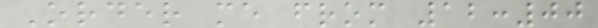Order me from 12:00
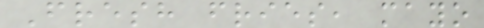Fresh fries, mayo
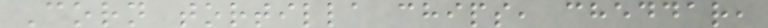Corn tortilla chips, cheddar,
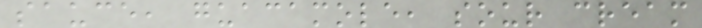sauce, guacamole, sour cream
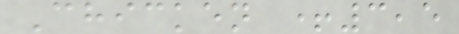Chicken +3,5
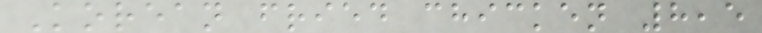Korean fried chicken 8,5
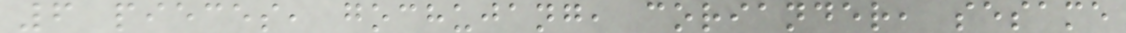6 pieces, gochujang, coriander, sesame
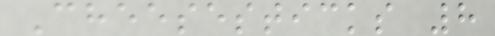Cheesesticks 8
